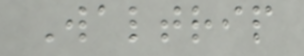Waltrip
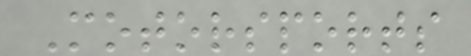Motorsports
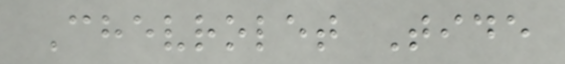Chevrolet Tide
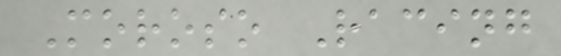Moroso Racing
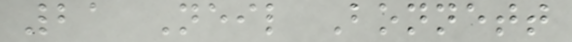21 Neil Bonnett
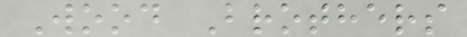Wood Brothers
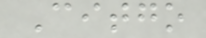Citgo
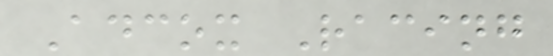Adcox Racing
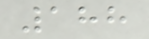188
